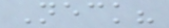Neck?
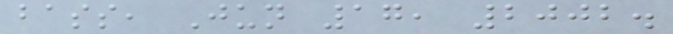bass, Jun 17, 2002.
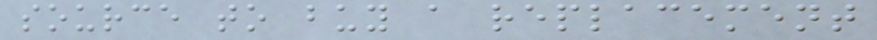source to buy a replacement
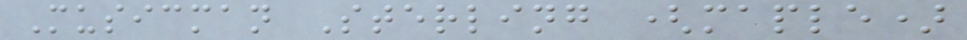Musicman Sterling (maple)
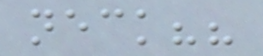neck??
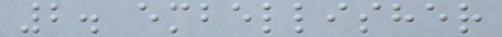2. embellisher
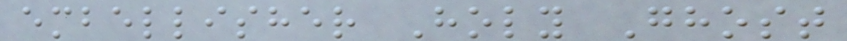embellisher Holy Ghost
